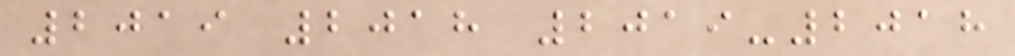2019 2018 2019-2018
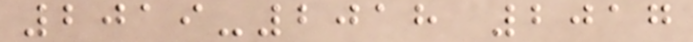2019-2018 2017
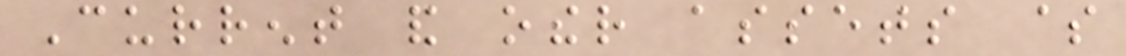Current and other assets $
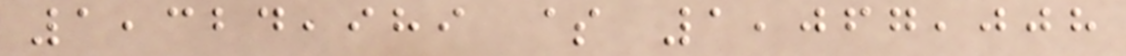1,324,989 $ 1,067,008
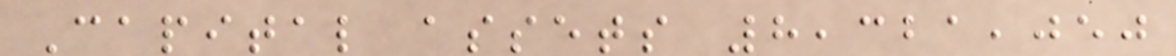Capital assets 8,321,050
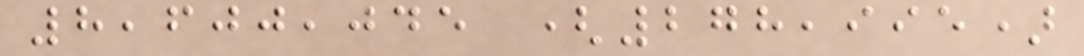8,600,045 (278,995)
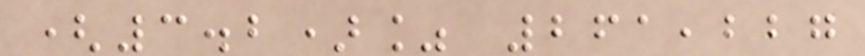(3.2)% 261,227
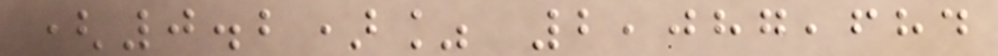(0.2)% 2,087,684
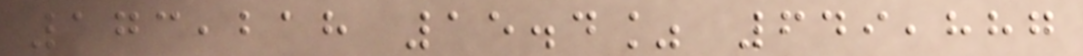173,218 15.4% 649,887
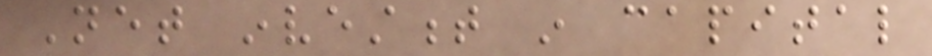Net investment in capital
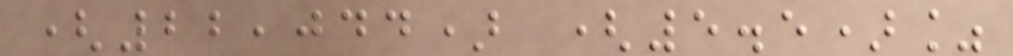(22,044) (5.5)%
